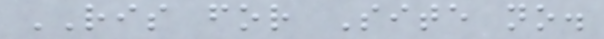RIS for Site no.
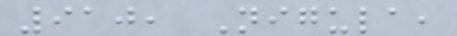910, Nigula,
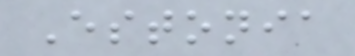Estonia
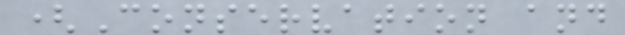(Conservation and
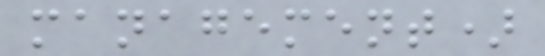management)
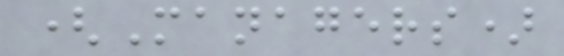(Managers)
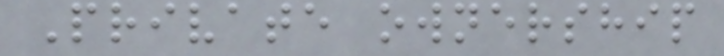Private ownership
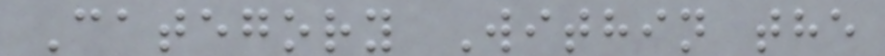Category Within the
